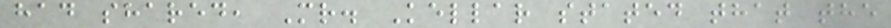had shared, Mr. Kellar stated that the
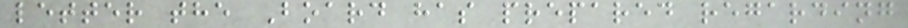letter the Board has prepared regarding
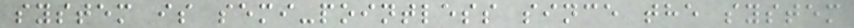system is semi-pointless since the system
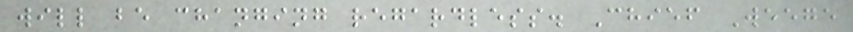will be changing regardless. Chief Weege
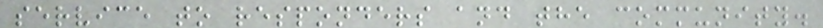service to responders and the community.
